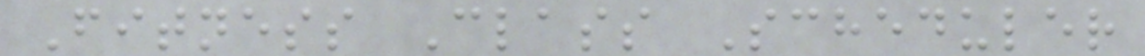Fitness Class Scheduler
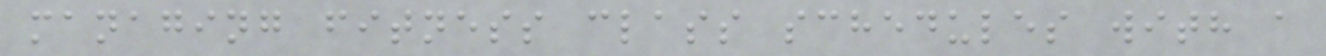managing fitness class schedules with a
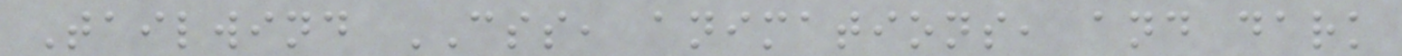Tailwind CSS, animations, and dark
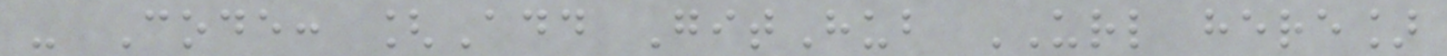- Code: [Add GitHub URL here]
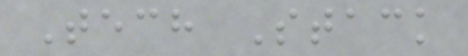Tech Stack
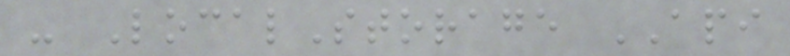- LocalStorage API
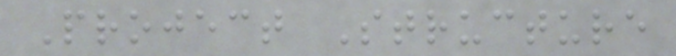Project Structure
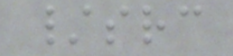/src
